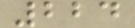224
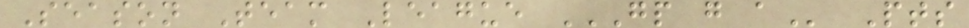Season Team League GP G A Pts
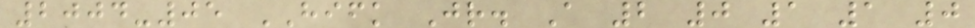2004-05 HIFK Jr. A 2 0 1 1 0
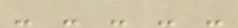- - - - -
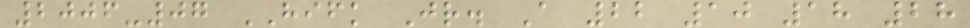2006-07 HIFK Jr. A 22 10 18 28
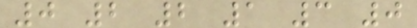0 2 2 1 3 0
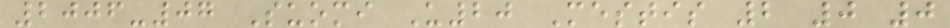2006-07 Suomi U20 Mestis 2 0 0
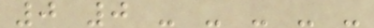0 0 - - - - -
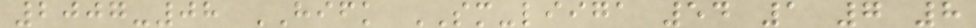2007-08 HIFK SM-liiga 54 1 7 8
